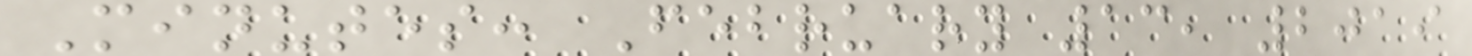Minutes: February 13, 2019
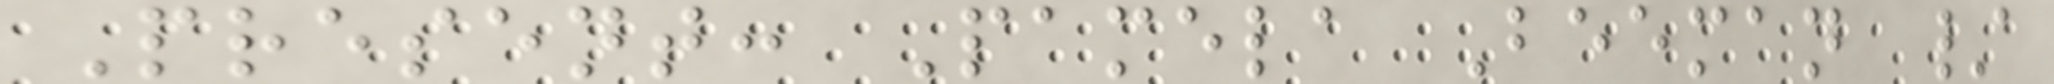Present: Pamela Beeman /
